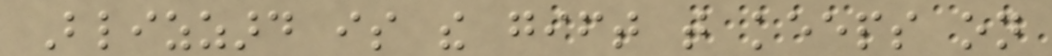Blizzard is the gift that keeps on
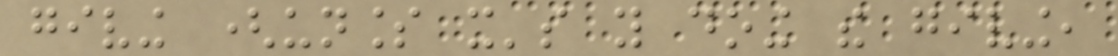giving (unless it's you doing the giving,
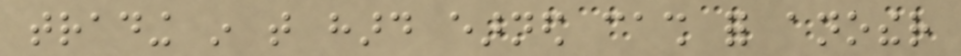trading in that hard earned cash for another
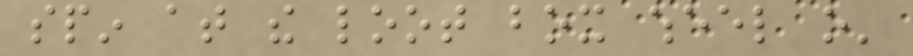spin at the loot box wheel o'
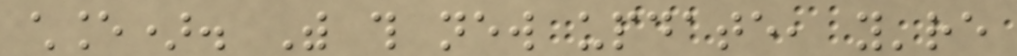chance). With this new update, you're
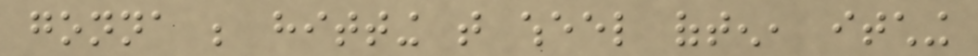gonna be hitting that wheel often, itching
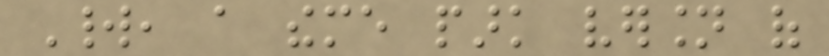World, a theme park version of
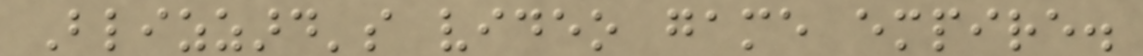Blizzard's video game empire.
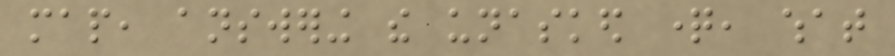map, answering the unasked question, what
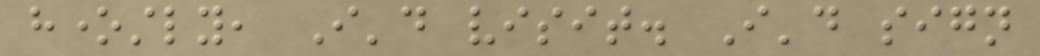honestly, I'd visit. I'd sign
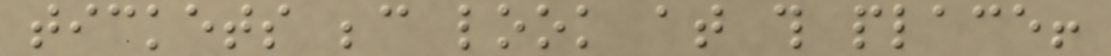tickets because look at this place!
